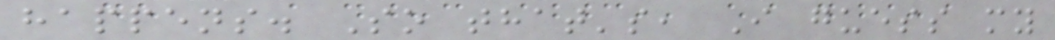happens. So that's, I guess my
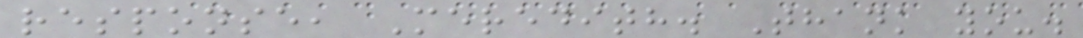response, Meredith. Thank you.
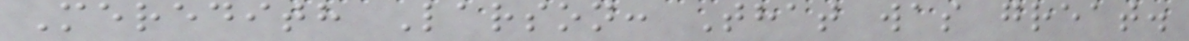Meredith Larson: That was great.
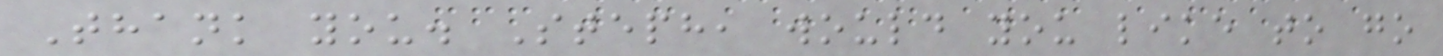Thank you. Steph, would you like to go
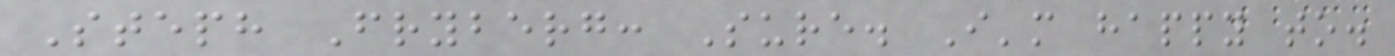Steph Fryberg: Sure. I'm happy to.
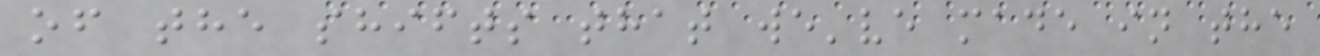of the shifts that we've made in the
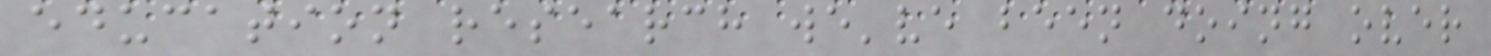education research we've been doing over
